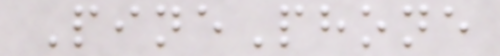PinePhone
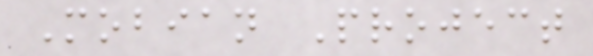Mobian Project
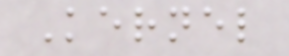Kernel
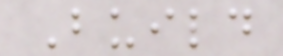Build
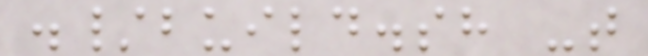./build.sh -t
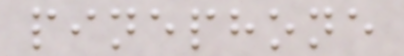pinephone
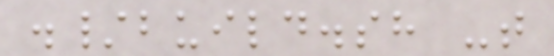./build.sh -t
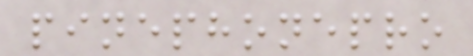pinephonepro
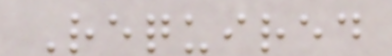Required
